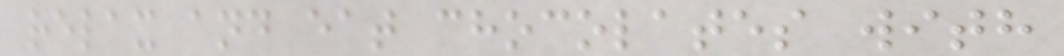relax and eat chocolates with
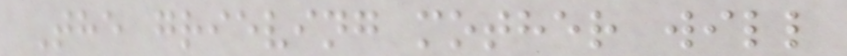The grieving mother will
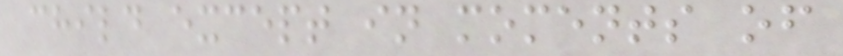child except in moments of
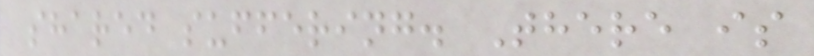shared suffering. There is
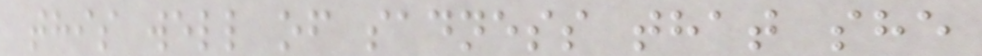this well of sadness that she
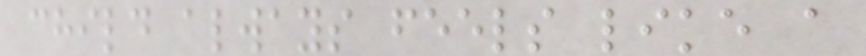child always feels like a
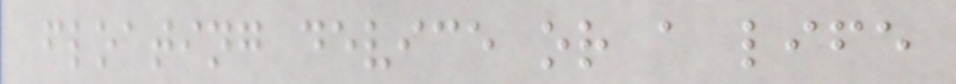floating device or a life
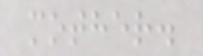mother.
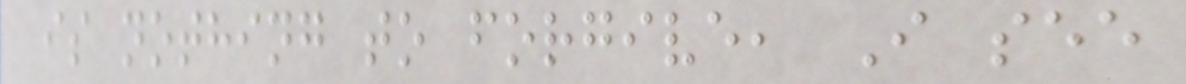is nothing to forgive, I see
